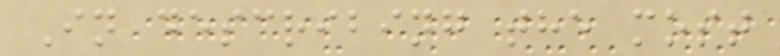In describing the most
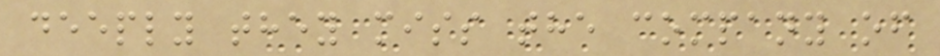deeply they miss the company of
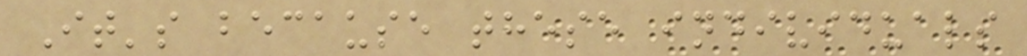It's because these individuals
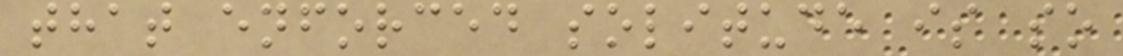that enforced solitude is so
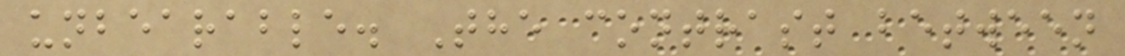unbearable. The contrast between
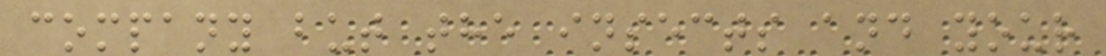company but the insects and your
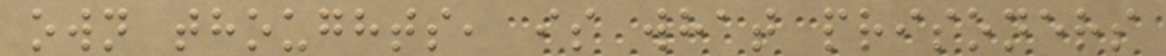own thoughts, is what prisoners
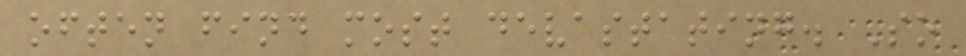often find most devastating. So
